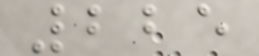225
